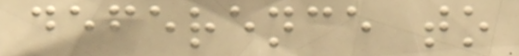deference to
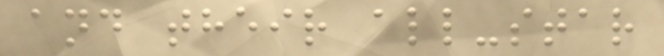and their all-star
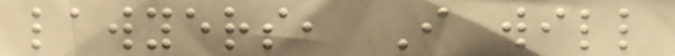lawyers, I will
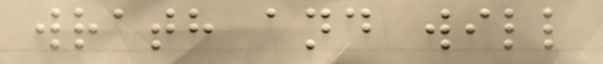wrath and will
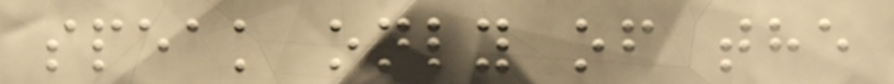speak only of the
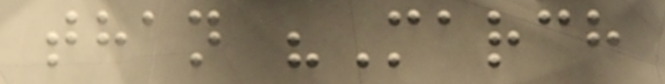than "March
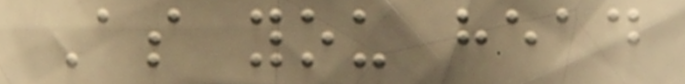As you head
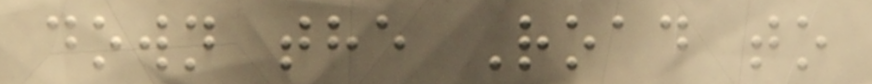down the Road to
